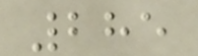285
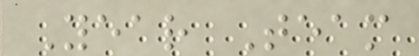Year Team
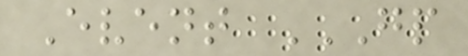Event GP
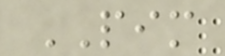PIM
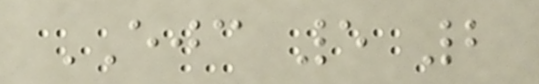EJC 5 2
